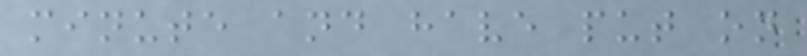minute and have put on
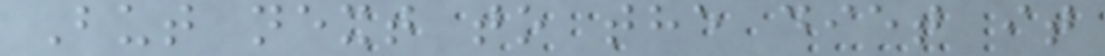But next to the diet it
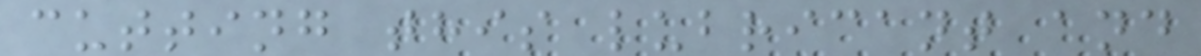cutting this lubricant and
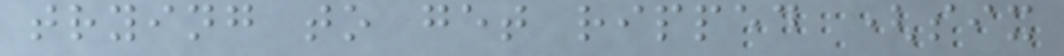trying to get ripped (six
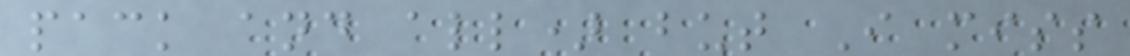pack and all) but I miss
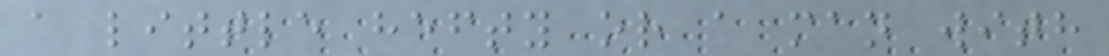a little hefty or a man with
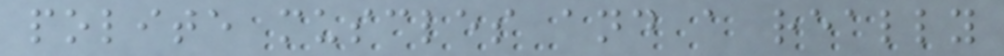polite muscles and a really
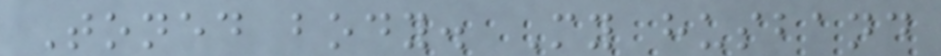Toned body. My husband
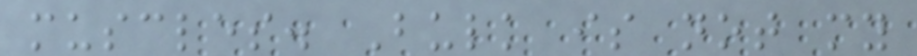muscles. Bulk is not my
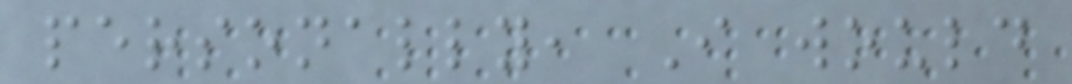personally, I would
